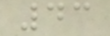43
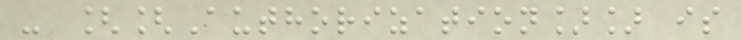- [[Authorization]] is
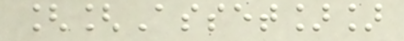[[Asset]]
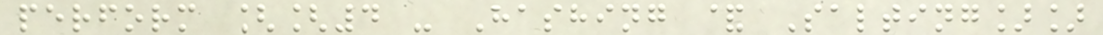perform [[4 - Hashing & Salting]]
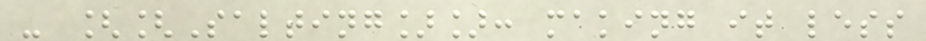- [[Salting]]: making it less
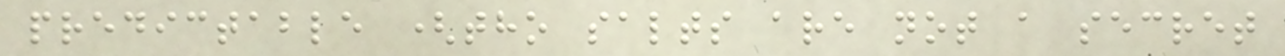predictable (tho salts are not a secret
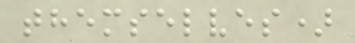themselves)
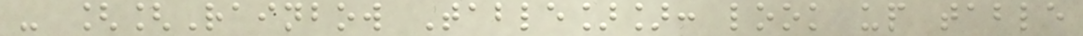- [[Rainbow Table]]: look up table
